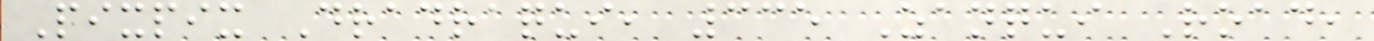Pixpix Dradraqui, 335 Zanqui Road,
